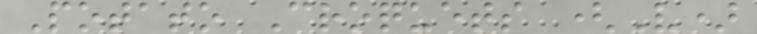Potato Croquets (V)
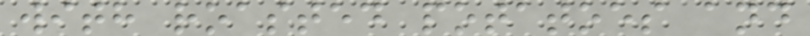with roasted potatoes and
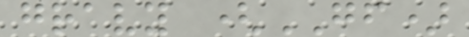gravy (GF)
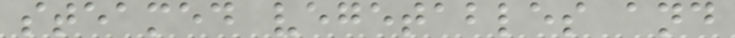steamed vegetables and
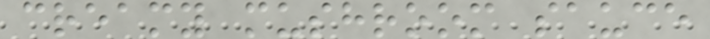creamy mushroom sauce
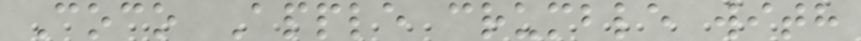Coco Apple crumble with
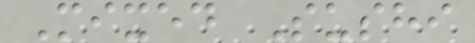Mixed Sushi
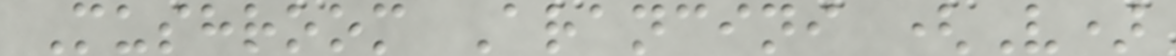Mushroom Arancini (V)
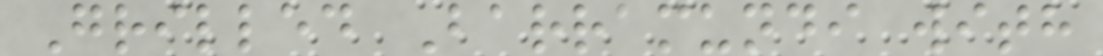Grilled Barramundi with
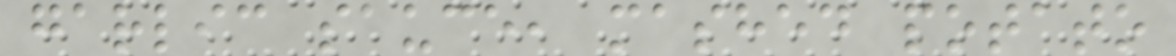garlic sauce, mashed potato
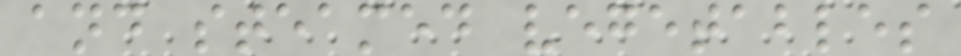and steamed vegetables
